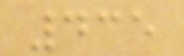435
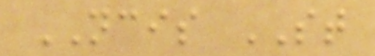NCIS ST
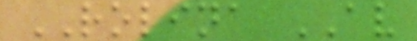ROLINA AV
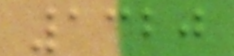1320
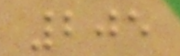205
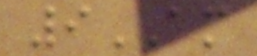9AM
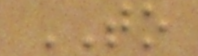TO
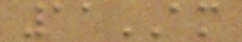11AM
